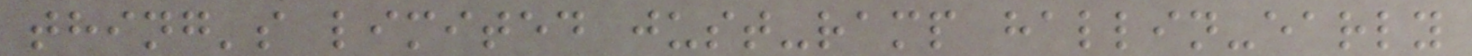thing's limited just-ramp hallin-early
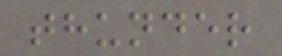thunder
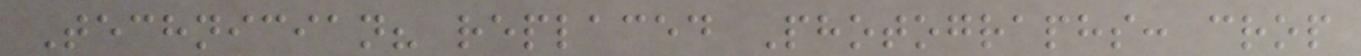Technician? replaced Photographs: crop
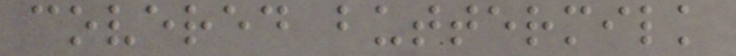covered buttermilk
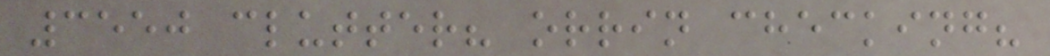3550 clutter? orrin checking?
